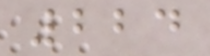224
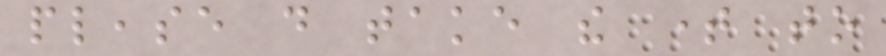please do take the time to
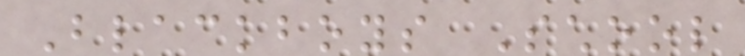Blackboys School
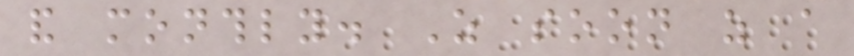and monthly. As soon as a
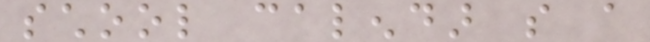school calendar so a
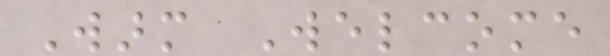Warm Welcome
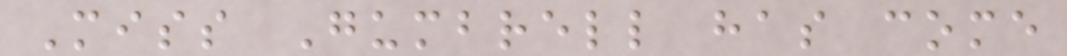Miss Gumbrell has come
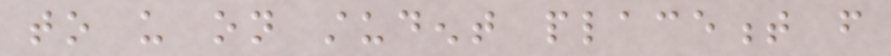to us on student placement from
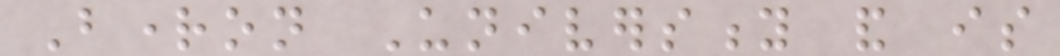Brighton University and is
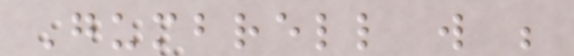Gumbrell will be
